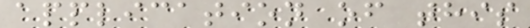application of this
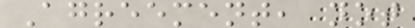Agreement, not
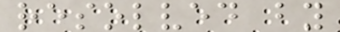resolved by
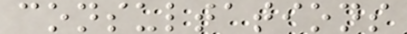consultations
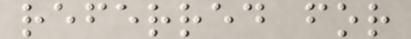referred for
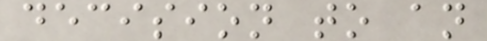decision to an
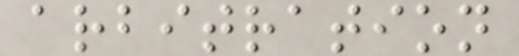arbitration
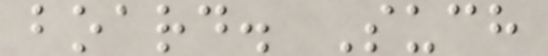board. Such
